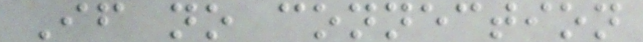If no connection
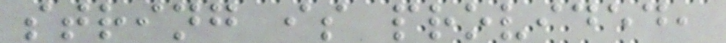string is provided,
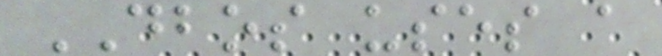DBOS uses a
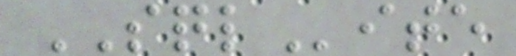SQLite
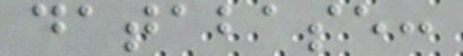database:
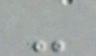-
